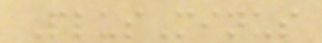PlusMinus
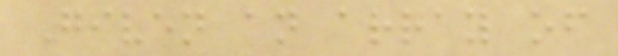Given an array of
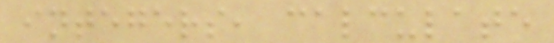integers, calculate
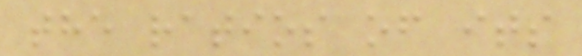the ratios of its
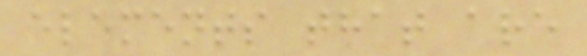elements that are
